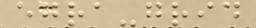egra-grid
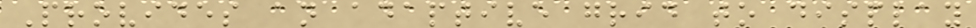Provides an adaptive grid to display
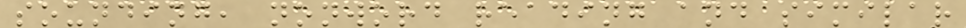sounding, nonword reading and similar
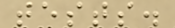tests.
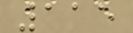115
